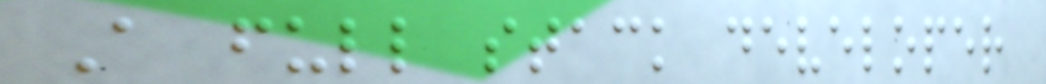A full stack developer
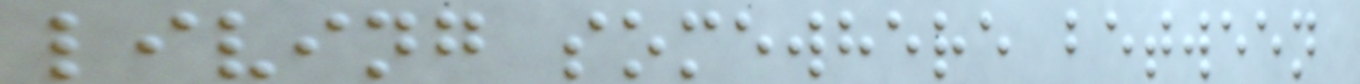living somewhere between
